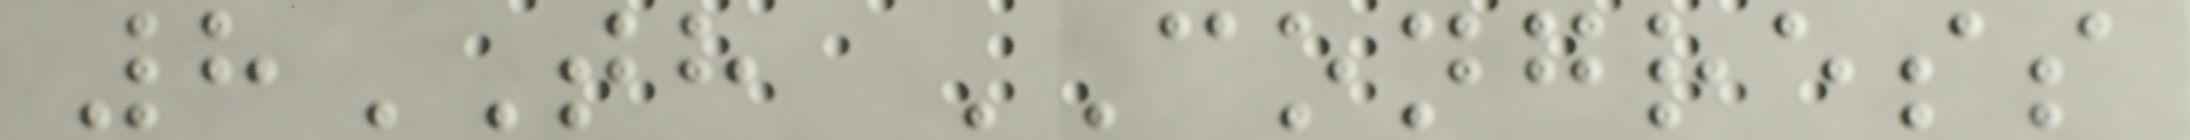8TH CONGRESS
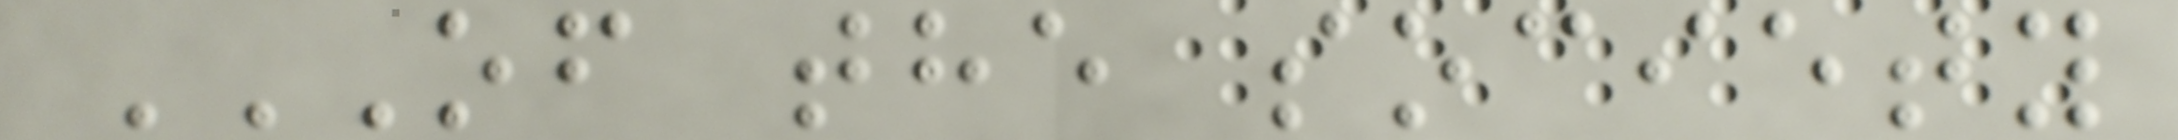OF THE SOCIETY
